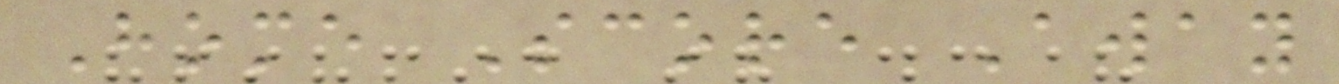Home Score Away
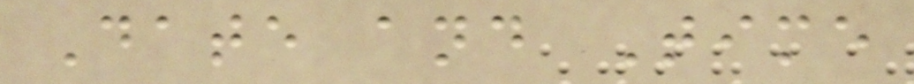Date and Time
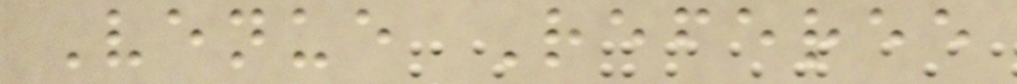Venue Referee
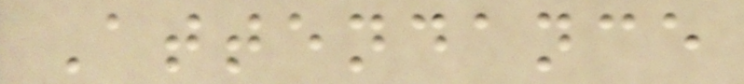Attendance
